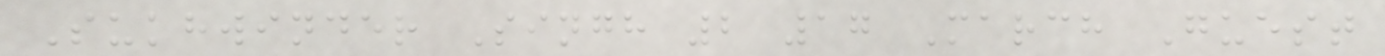Sukhwinder Singh 2 17 March Guest
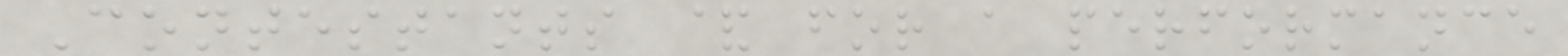Contestants & for a performance
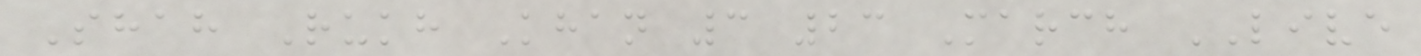Shah Rukh Khan 3 23 March LIVE
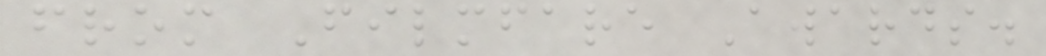from Filmfare Awards.
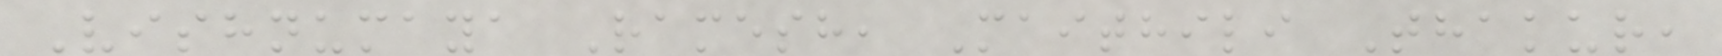Vishnumaya Ramesh, Maithili Thakur,
